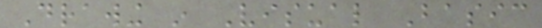Drawing in Visual Basic
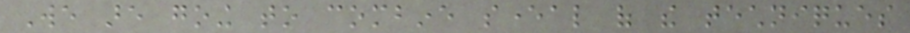We are going to combine several of the techniques
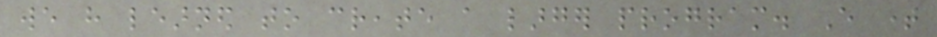we have learned to create a larger program. Every time
